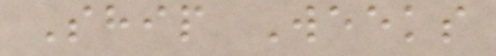Ship Weeks
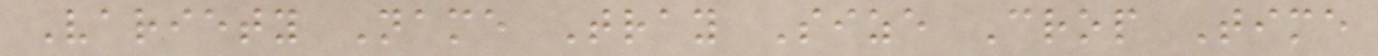Variety Name Tray Size Crop Time
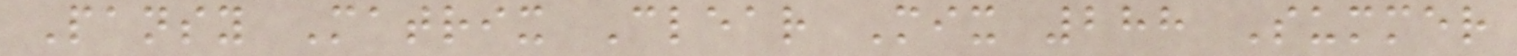Pansy Matrix Clear Mix 288 Summer
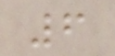6
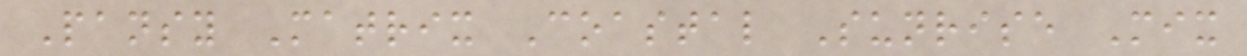Pansy Matrix Coastal Sunrise Mix
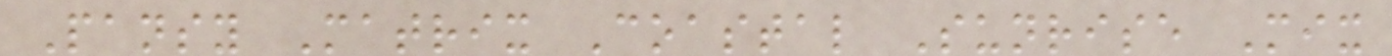Pansy Matrix Coastal Sunrise Mix
